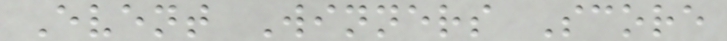Event Winners Score
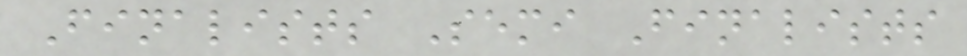Finalists Semi Finalists
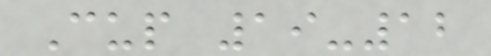Cup 19-12
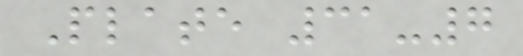Plate 31-7
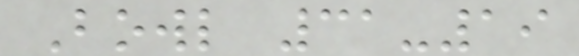Bowl 31-19
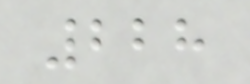228
